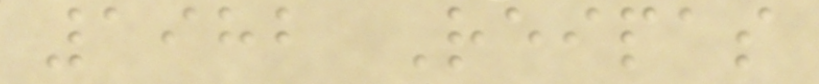1982 Reipas
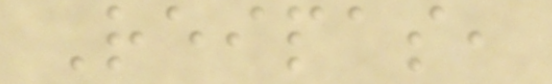Reipas,
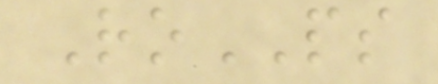RoPS
